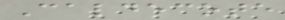Caldecote
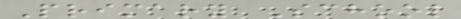Primary School
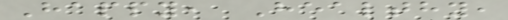Happy, Healthy,
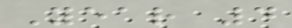Year 4
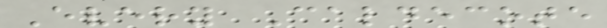Every Caldecote
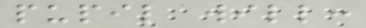pupil will:
